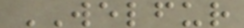WELFUR
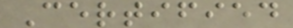Certified
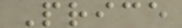Price
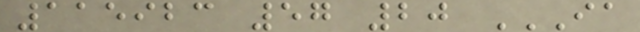115923 57 20 IA
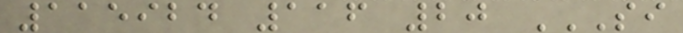115924 116 20 SI
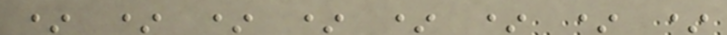* * * * * * * *
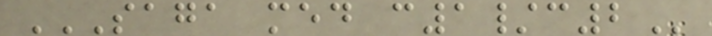SAGA MED C1/C2
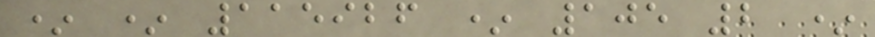* * 115926 * 105 2 *
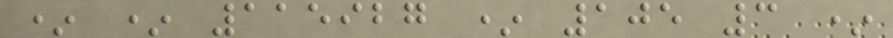* * 115927 * 105 3 *
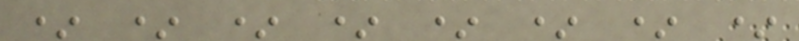* * * * * * * *
